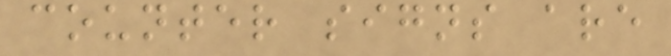counter signs are
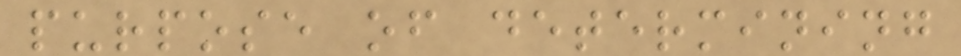purpose of determining
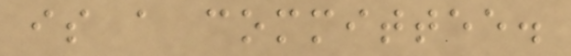is a committee.
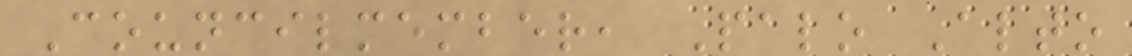Councilmember, Palo Alto
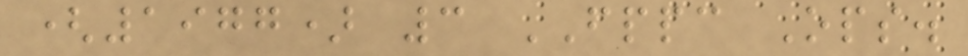(1977) 3 FPPC Ops.
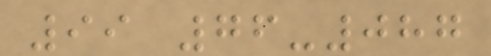99 76-087
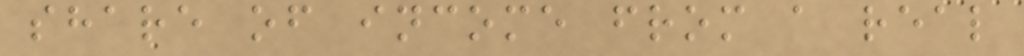share of income from a real
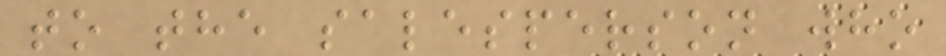to the salesperson who
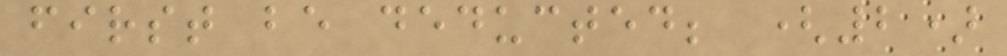first be deducted; (2)
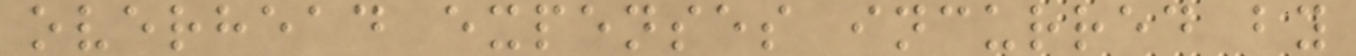overhead expenses incurred by
